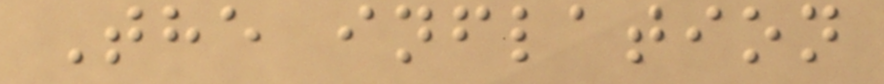The inflation
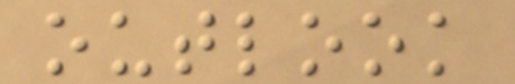outlook
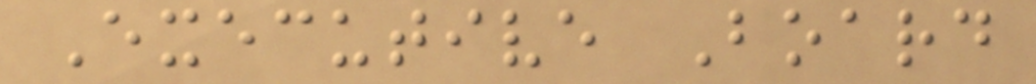Executive Board
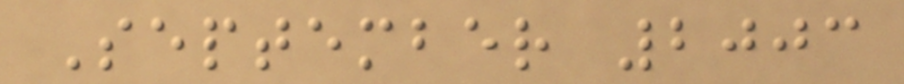September 2003
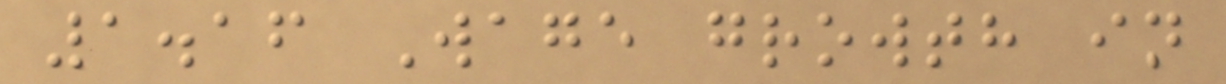1.16 Wage growth in
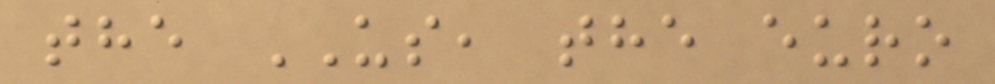the US, the euro
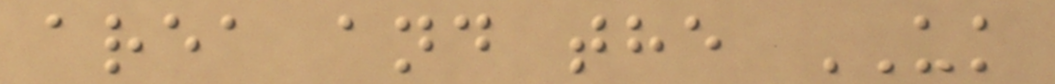area and the UK
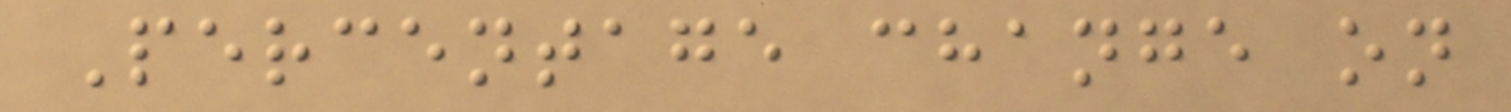Percentage change on
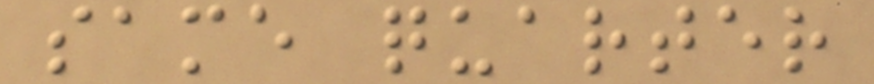same quarter
